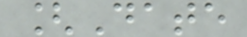[Date
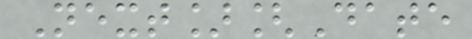Next][Date
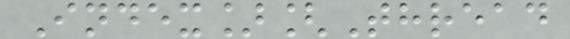Index][Thread
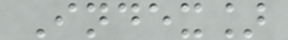Index]
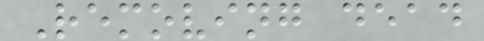Removing dead
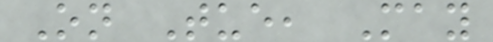On Tue, May
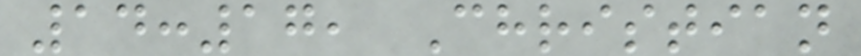14:17, Christian
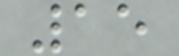15
